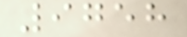9758
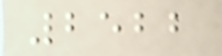2522
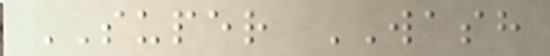SUPER WASH
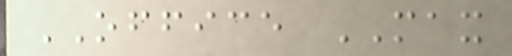OFFICE MAX
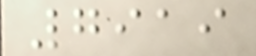7919
